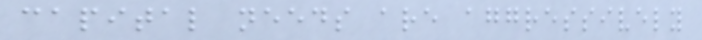capital needs are aggressively
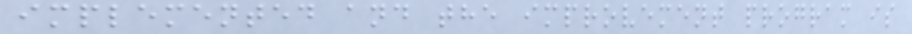implemented and the improvement program is
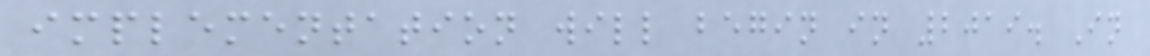implementation will begin in 2019. In
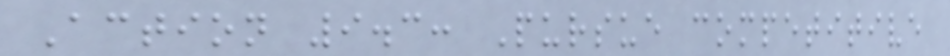Action 9.3: Pursue competitive
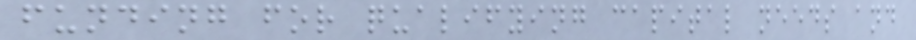funding for qualifying capital needs and
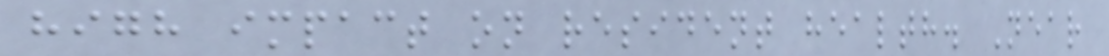high impact on resident health. Near
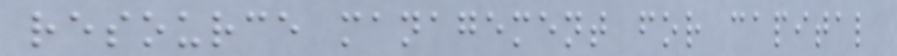resource management for capital
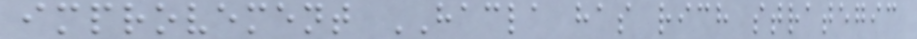improvement HACLA has rich strategic
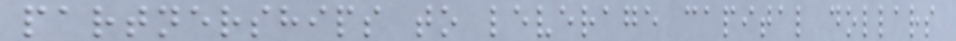partnerships to leverage capital dollars
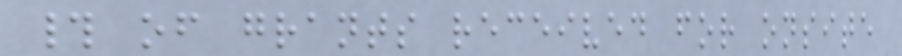# of grants received for onsite
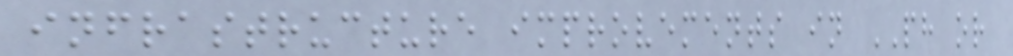infrastructure improvements in PH or
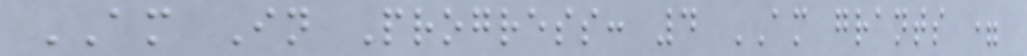AM In Progress: 4 AM grants =
